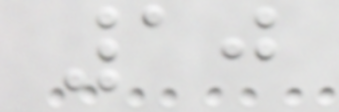10
